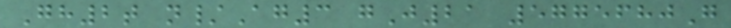Gh2t n/Ag3 gJ21 5775680G
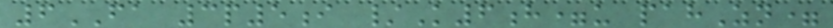6FA 3p5i /K6h=u pahZn=
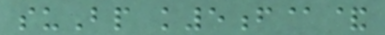suBp k5f@&
